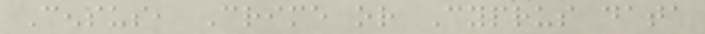Census, Crime or Cyprus data
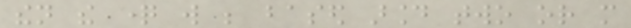then the question will be based around two or more
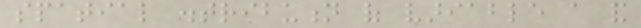spatial distribution of variable a and
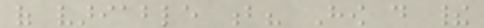of variable b? How do their
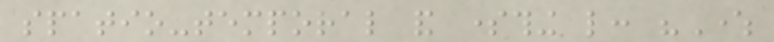spatio-temporal and something like: "Where
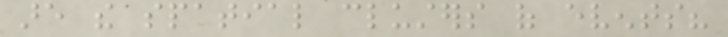are the spatial clusters of events?
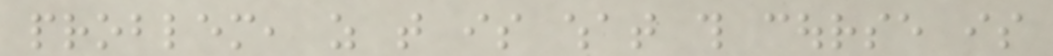problem, as that is what this course is
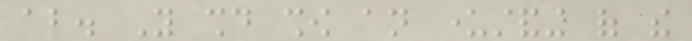about. You should show an understanding of the
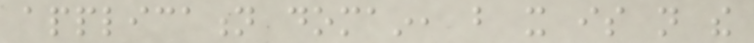application domain, but it is not the
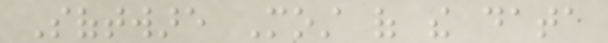Software Most of the data
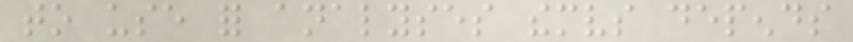to use for analyses themselves depends
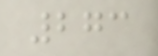273
